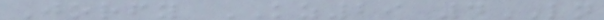Jorfy KZ29 4LN
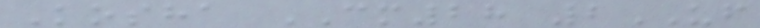Kosha CM28 2UF
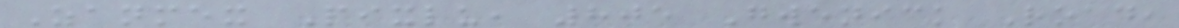Zanmex Pixlu, 805 Gwenick Road,
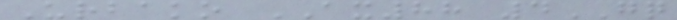Urbako AX88 4GQ
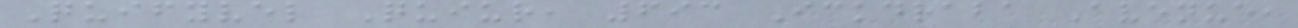Quifyvel Quiur, 693 Ickdraba Avenue,
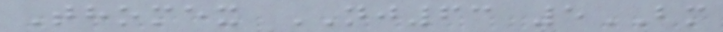Thomex NJ63 5BM
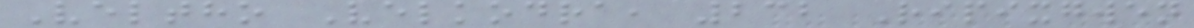Veltho Velkodra, 232 Ripixgwen
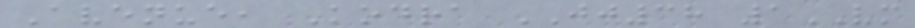Avenue, Kodra JJ38 1VM
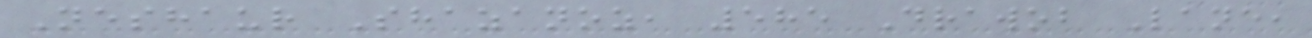Neshaur Shazanoz, 585 Drawob Lane,
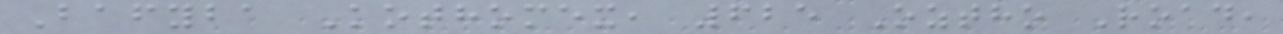Bafyba Kothomex, 625 Oztho Road,
